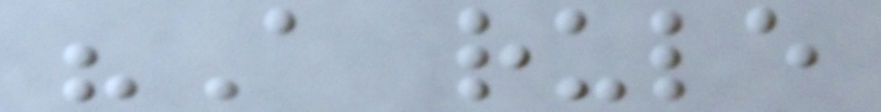"A rule
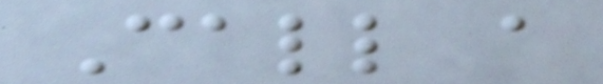Call a
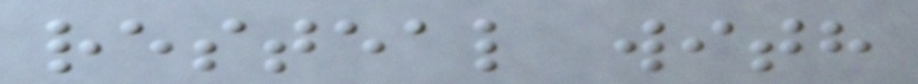resteal with
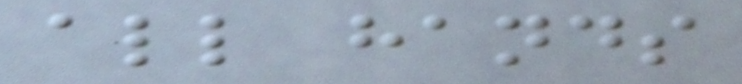all hands
